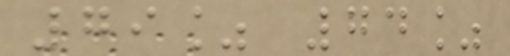79% 74%
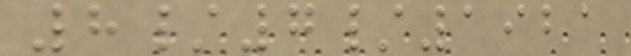8/7/1921
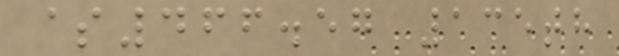$466.57 135th
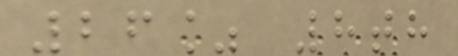26% 8th
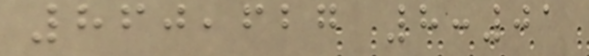860,627 8:01
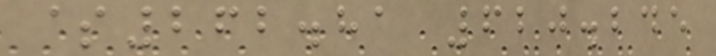$262.81 620.245
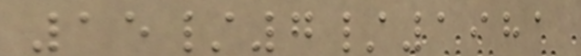15/7/1981
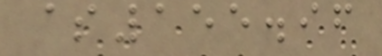$155.96
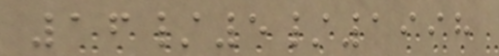16/5/1998
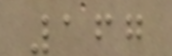167
